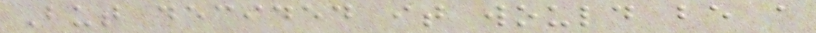But decided it would be a
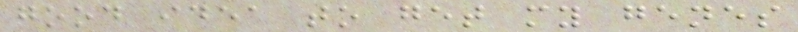good idea to get my genes
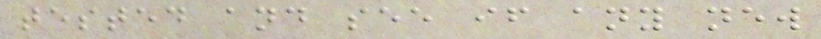tested and see if any new
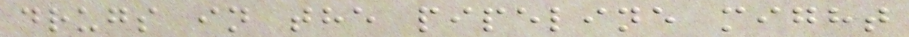drugs in the pipeline might
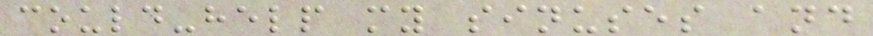could-help my sinuses and
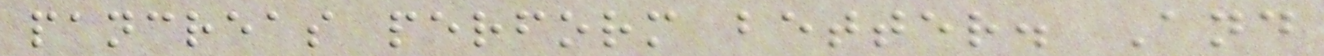pancreas perform better. And
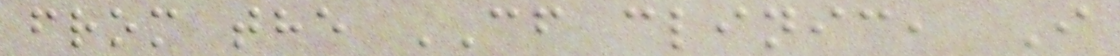from the CF clinic, I
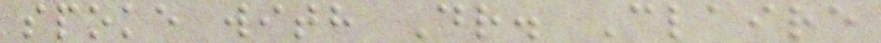spoke with Dr. Claire
